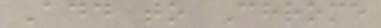Add to Chrome
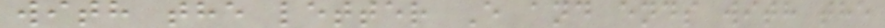with the letter E and ends with the
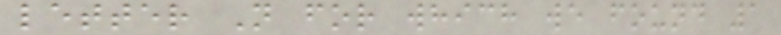letter N for which we found 1
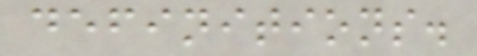definitions.
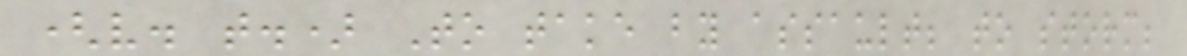(v. t.) To take by assault; to storm;
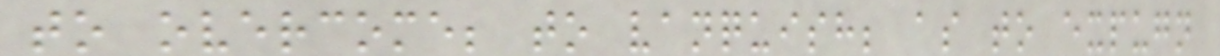to overcome; to vanquish; as to expugn
